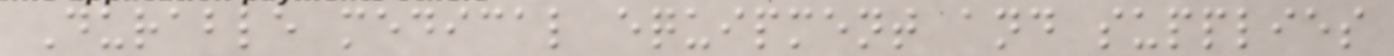Durable medical equipment and supplies
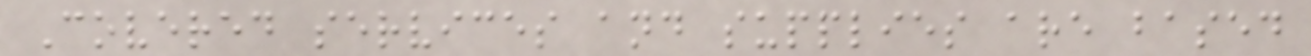Covered services and supplies are based
